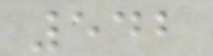542
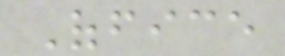Office
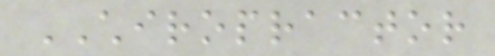CHIROPRACTOR
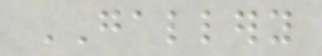GALLERY
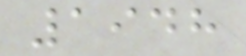1948
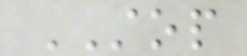STOP
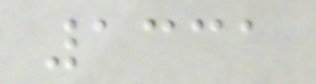1331
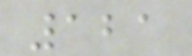121
